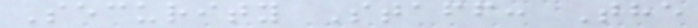Security Staff: The
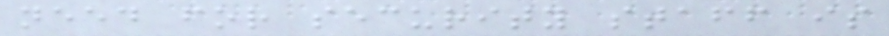need for security staff is
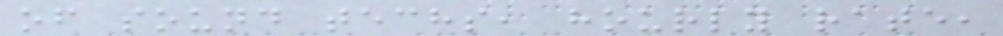of sound techs, hourly rate,
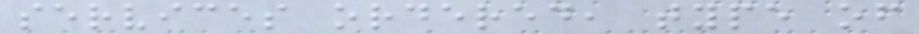services ordered, type of
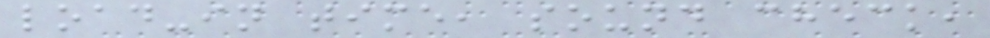load-in time, sound check,
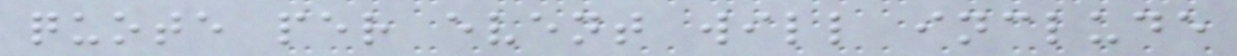quote per event will include
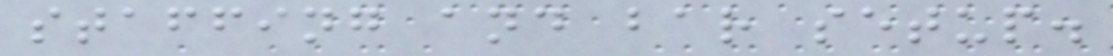staffing and bar setup.
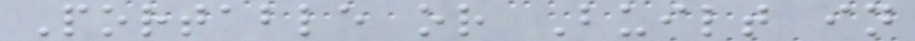Portable or Built in
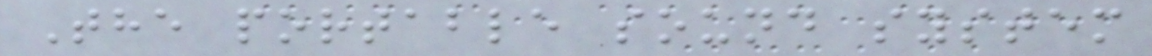The portable sound system
